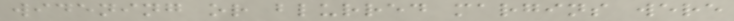widening or blurred margins were
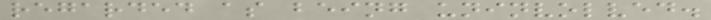regarded as being uninvolved.
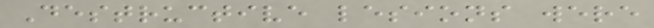Destructive lesions were
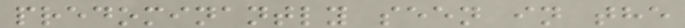predominantly seen in the
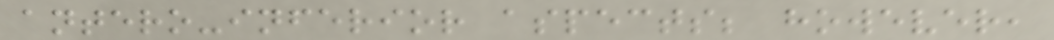antero-inferior aspects; however,
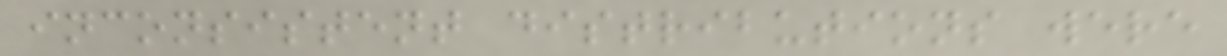inconsistent distributions were
